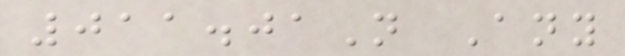011.01N Any
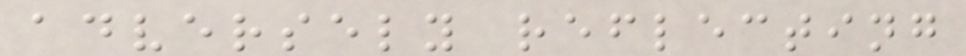adversely reflecting
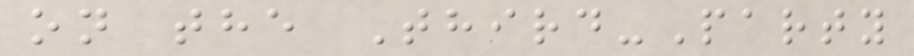on the Third-Party
